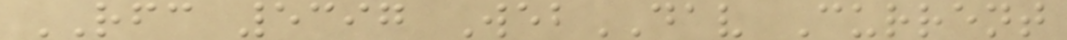RFC 5397 WebDAV Current
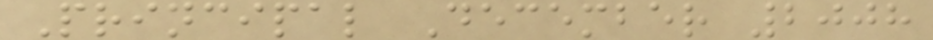Principal December 2008
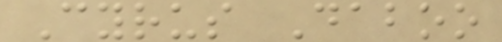Cyrus Daboo
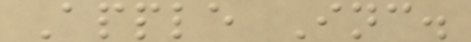Apple Inc.
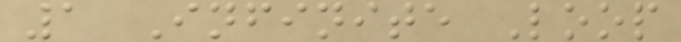1 Infinite Loop
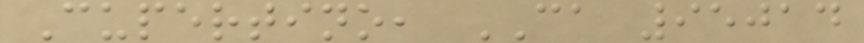Cupertino, CA 95014
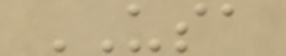USA
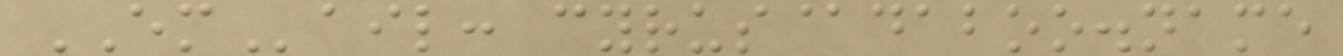EMail: cyrus@daboo.name
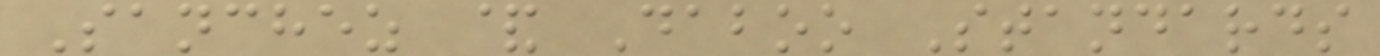Sanchez & Daboo Standards
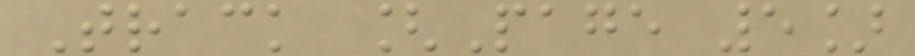Track [Page 5]
